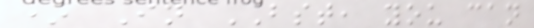* In BST, you can
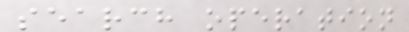search operation
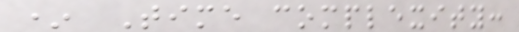* Time complexity:
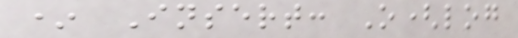* Insert: O(log
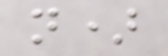n)
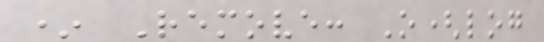* Remove: O(log
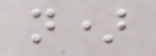n)
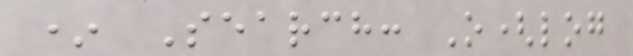* Search: O(log
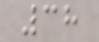38
